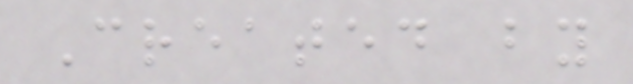Created by
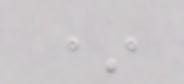*
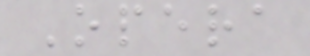Opera
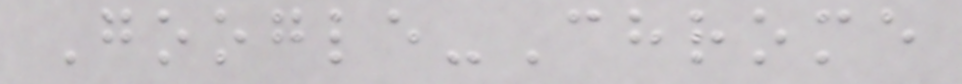Google-Chrome
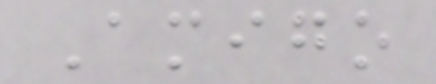Amigo
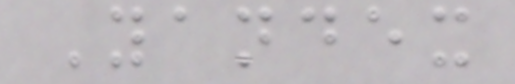Yandex
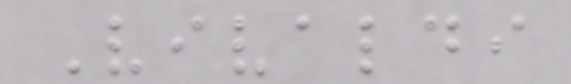Vivaldi
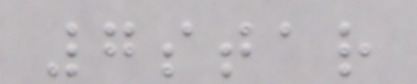7star
